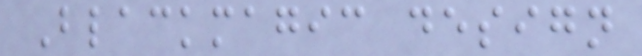Blackmagic design
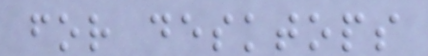for desktops
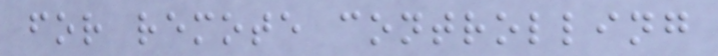for remote controlling
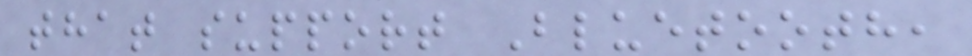that support Bluetooth,
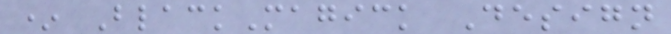* BlackMagick Design
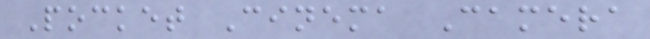Pocket Cinema Camera
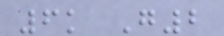6k G2
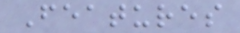Features
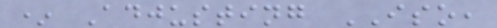* Adjusting ISO,
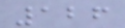126
